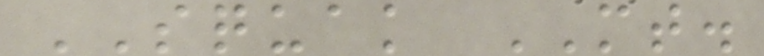SQUAK MT.
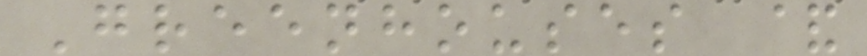Greenhouses &
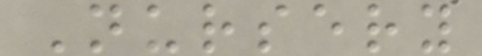Nursery
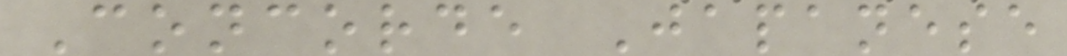Concorde Japanese
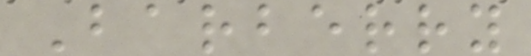Barberry
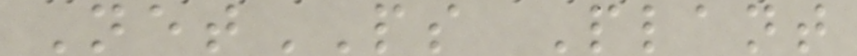NetPS Plant
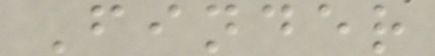Finder
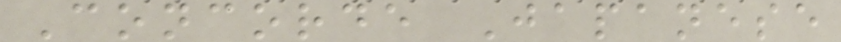Concorde Japanese
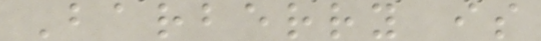Barberry is
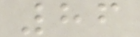86
